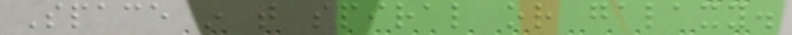Space in that spiral or galaxy.
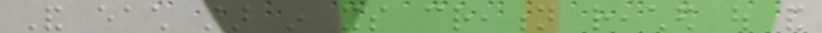And each star in its creation reached out and
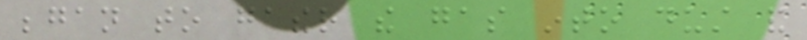began to gather the gas into dust and
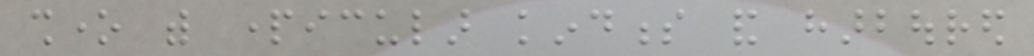shone with particular kindness and harboured
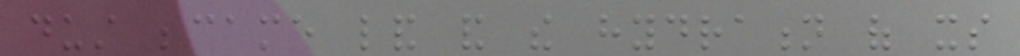dust became land and the hydration of its
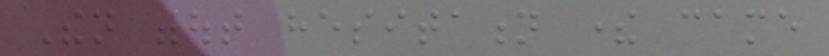Then without hesitation there came
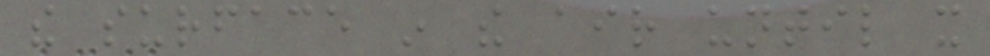the surface in the air until it
